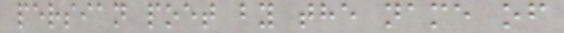persian poet by the name of
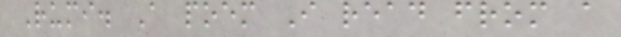Rumi. A poem I read from a
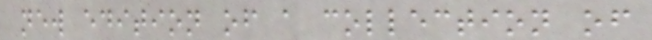new edition of a collection of
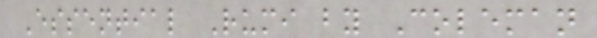Essential Rumi by Coleman
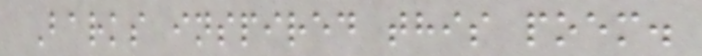Barks inspired this poem.
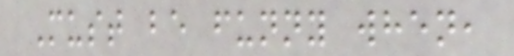Must be funny when,
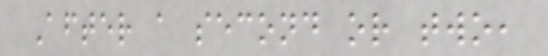After a second or two,
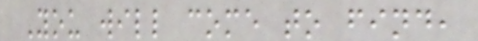You will come to find,
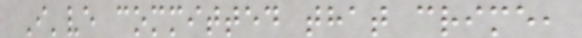I've committed that crime,
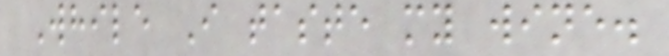While I taste my wine.
